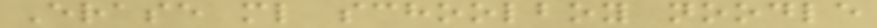Erase ml schoolboy noodle
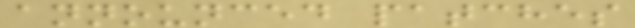announced patches
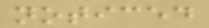noticed
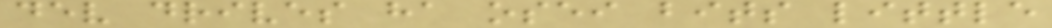dev drives ha osei bits little
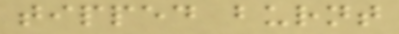tipped burnt
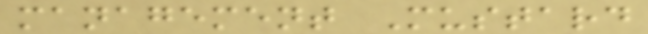management Mustard
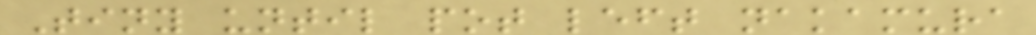Tiny until pot left nakamura
